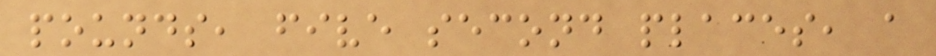pounds, five second places, a
